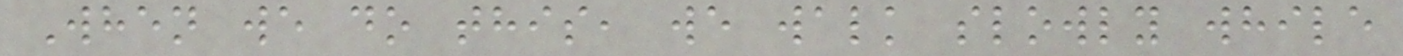When we do this, we walk slowly while
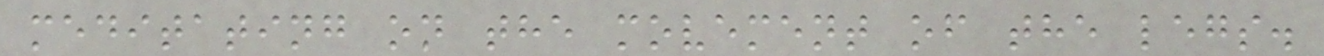meditating on the movement of the legs.
